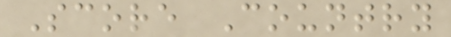Score Country
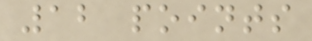12 points
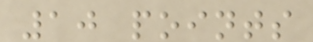10 points
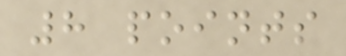8 points
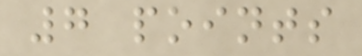7 points
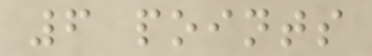6 points
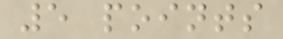5 points
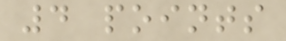4 points
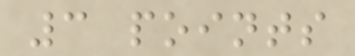3 points
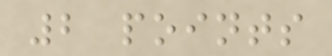2 points
